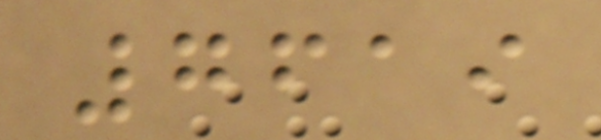7619
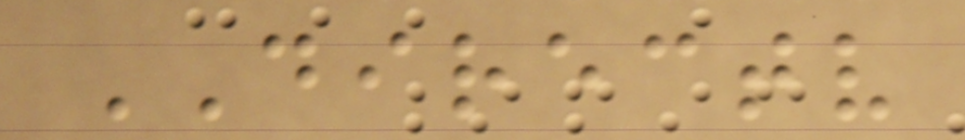DIRECTV
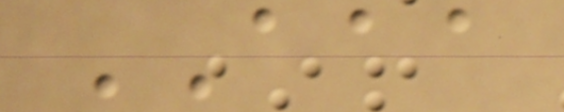AAA
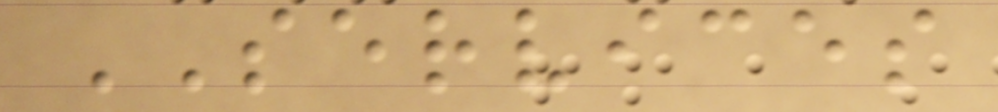SERVICES
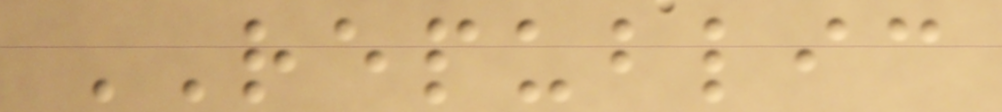REPUBLIC
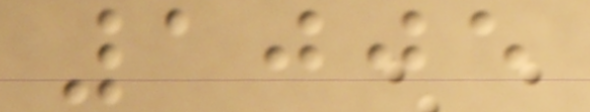1005
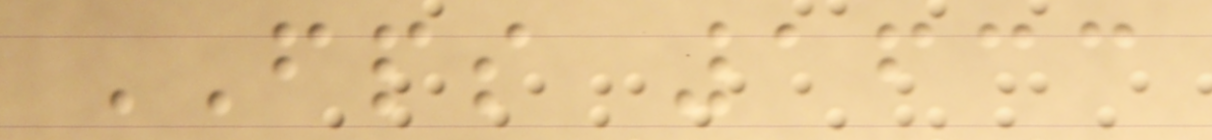FPS 1633
